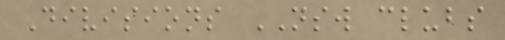Divisions NSW clubs
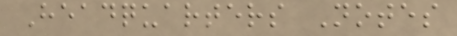Headquarters Notes
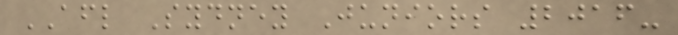AFL Sydney Juniors 2016-
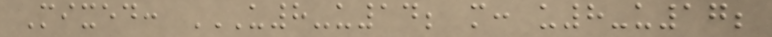Mixed: U8-U14; M: U8-U17;
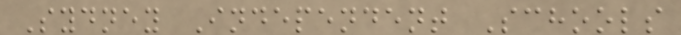Sydney Independent Schools
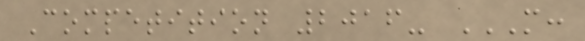Competition 2016- M:
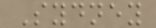Sydney
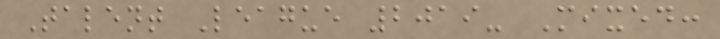Talent League 2019- Mixed:
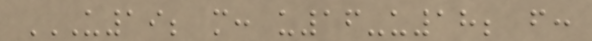U19; M: U16-U18; F:
